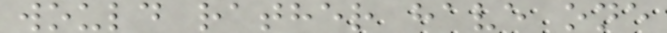would rather have one
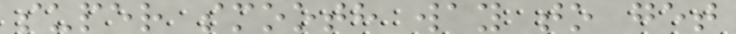super smooth way to get
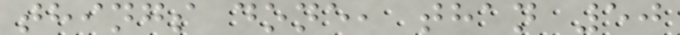things done, than 50
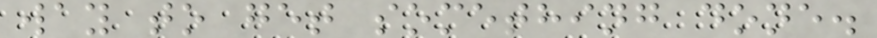way to get something done.
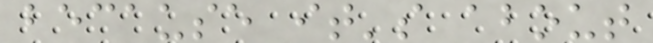because it's about
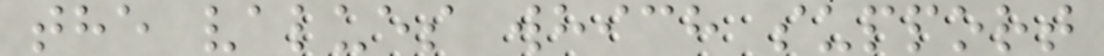the values which support
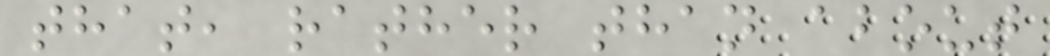that, rather than about
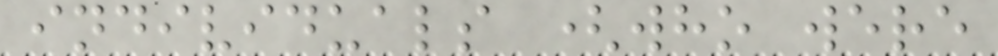individuals (who were
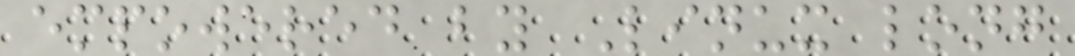empowered by Linux long
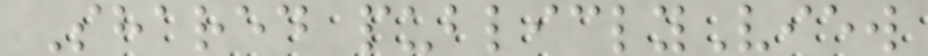Shared publiclyView
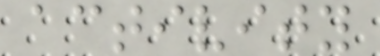activity
